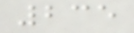235
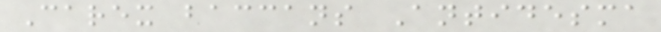Carex baccans Antidesma
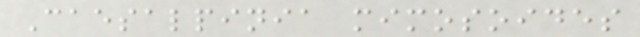Caesalpinia mimosoides
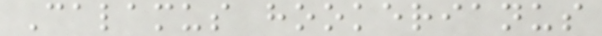Calamus hookerianus
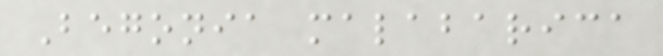Begonia malabarica
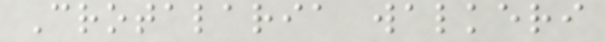Crotalaria walkeri
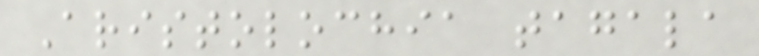Aristolochia tagala
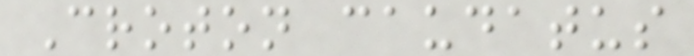Croton caudatus
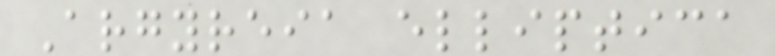Argyreia elliptica
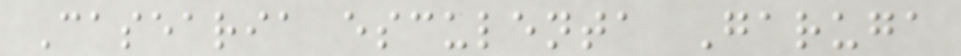Casearia esculenta Garuga
